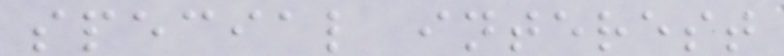special interest
